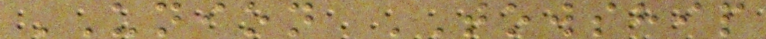UNION TOWSHIP
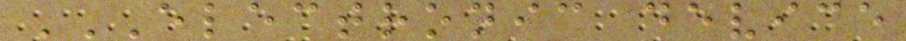ELECTRONIC DEVICE
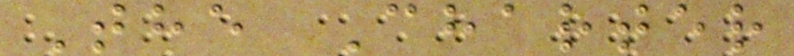The Charter
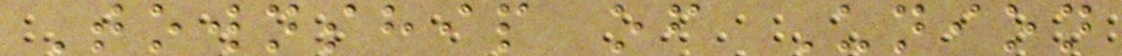Township of Union
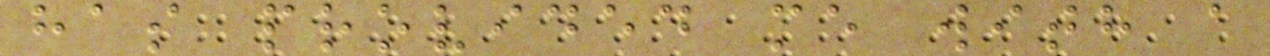has provided me with a
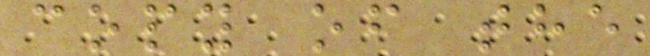copy of the
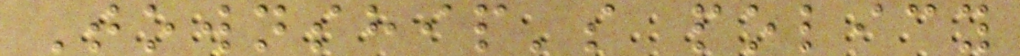Township's policy
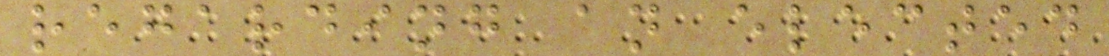regarding an elected
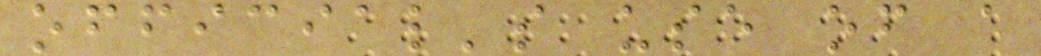official's use of a
